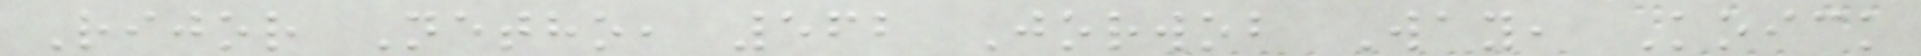Rijor Netho, 562 Jorwob Way, Koick
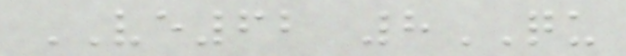VE62 8QU
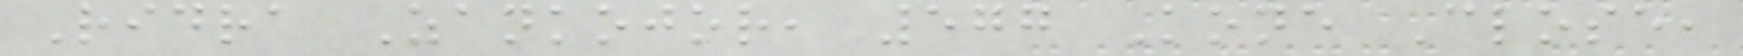Ridra Zankojor, 577 Kone Close,
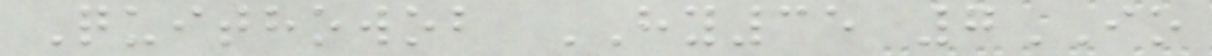Quithowob HY35 7IO
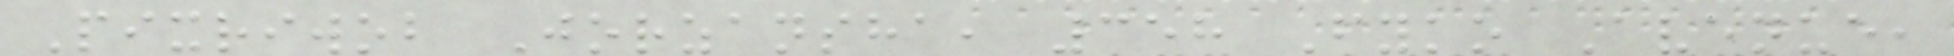Pixriwob Jorzansha, 358 Fyko Avenue,
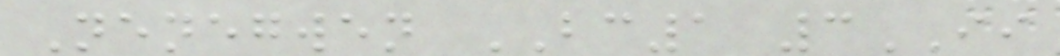Nenegwen BC1 3II
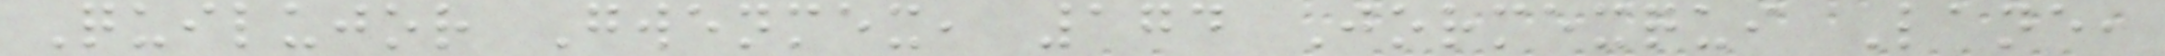Quilujor Gwenmex, 174 Jormexqui Lane,
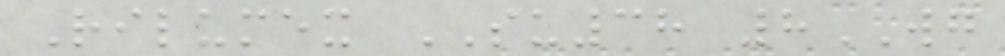Rilumex SU38 8WG
